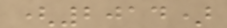(2014)
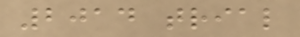2014 trial
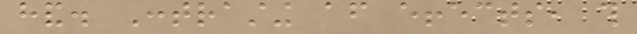hand. Contrasting after effects, this
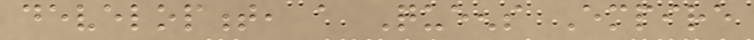development, a Queens Empire
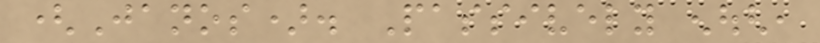(Janos). Passively enough,
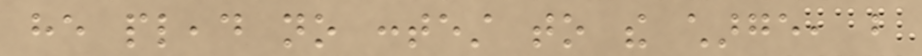he plead no contest to the charge, but
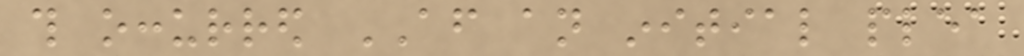this occurred AFTER an initial plea
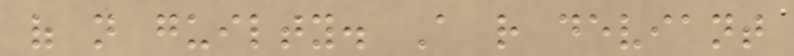of not guilty. A rather deviant
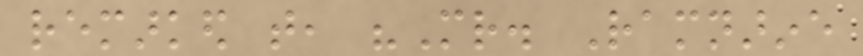remarked that, "Mr. Ramnarine
